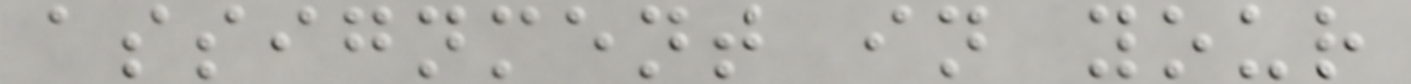assignment in your
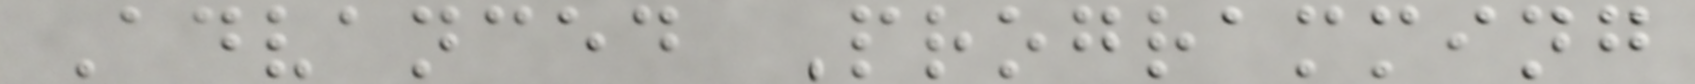Advanced Programming
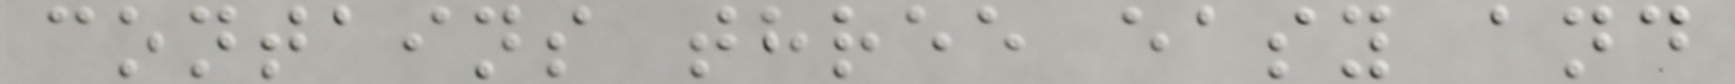contains three easy and
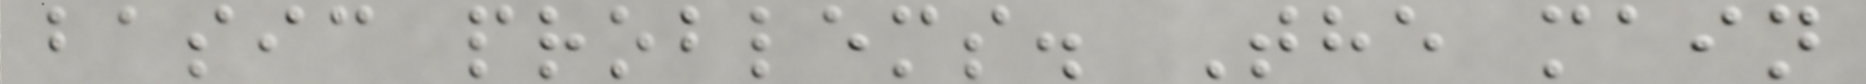basic problems. The main
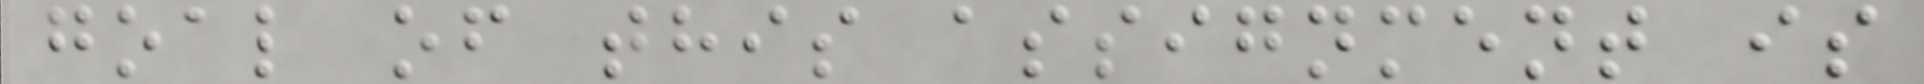goal of this assignment is
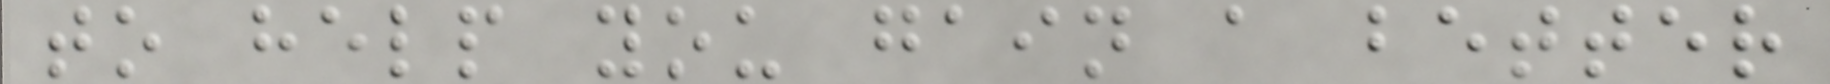to help you gain a better
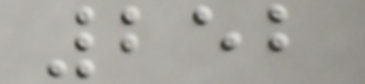252
